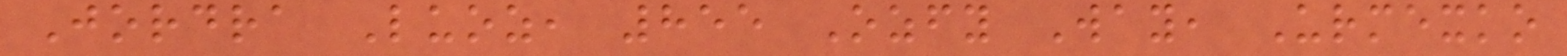Jordra Luoz, 855 Ozfy Way, Urmexko
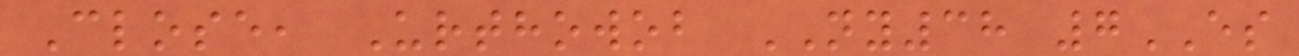Close, Urthowob NY38 7ES
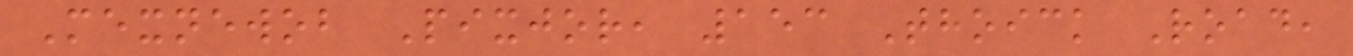Mexnewob Pixjor, 153 Thoick Road,
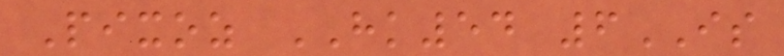Pixoz HK54 6IS
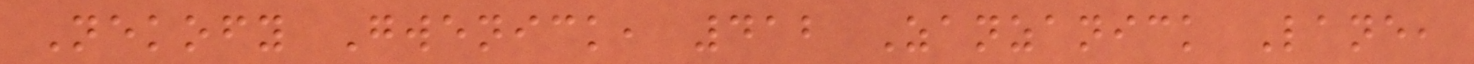Nekofy Gwenick, 412 Zanzanick Lane,
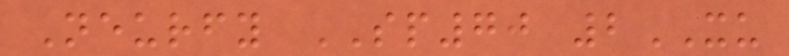Neurfy SP70 2XU
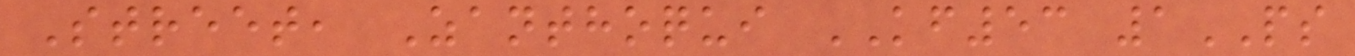Street, Zanthoqui KF53 1PS
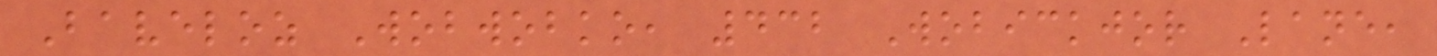Baveloz Wobwobko, 432 Wobickjor Lane,
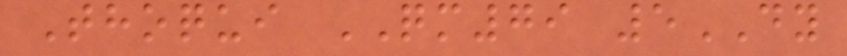Thoqui QM79 5DY
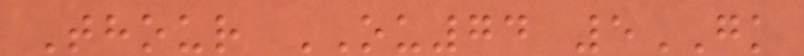Thour OU74 5GK
